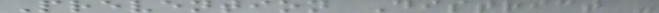Prevention District -
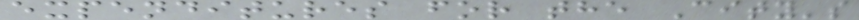expenditures for the City's
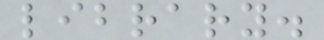library.
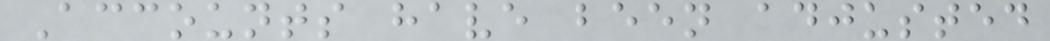Accounts have been adjusted
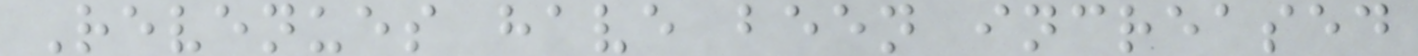Revenues have been increased
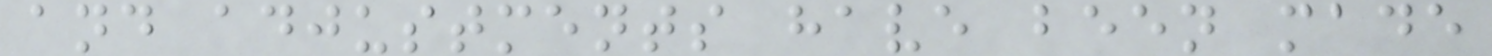and adjustments have been made
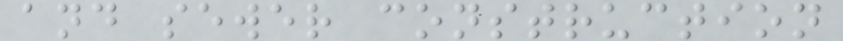and sewer construction
